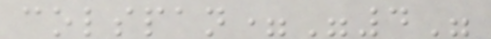colspan="4"
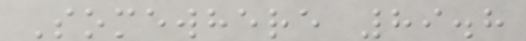Somewhere 89.8
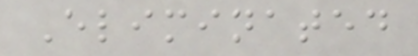Eliminated
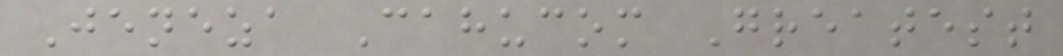Jeneza Cahucom Greatest
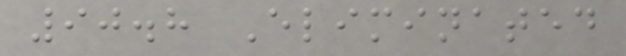90.8 Eliminated
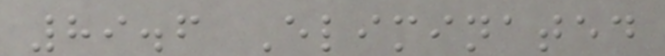89.6 Eliminated
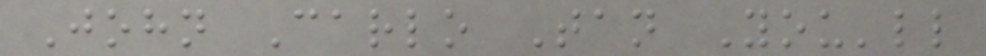John Carlo Tan You'll
